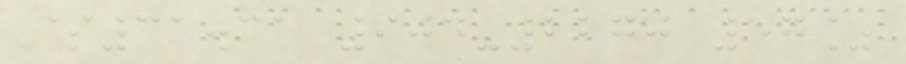$31.31 904-2270 57%
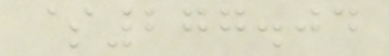$277.04
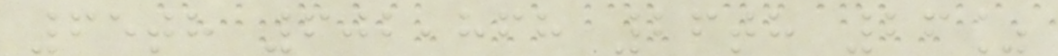65th 602,868 26th 26%
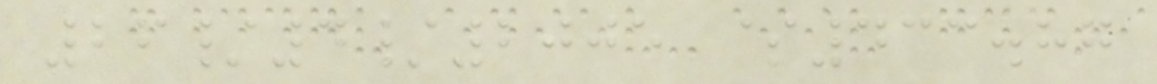26/4/2005 $433.87
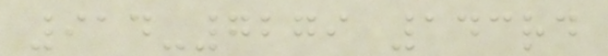914-7279 143rd
